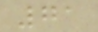71
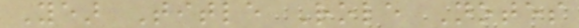Year Title Role Notes
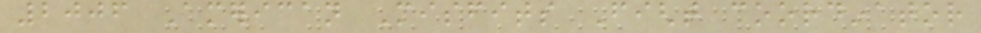2006 American Misfits Fight coordinator
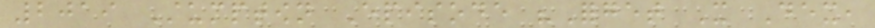2019 Stumptown Episode "Forget It Dex,
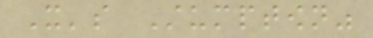It's Stumptown"
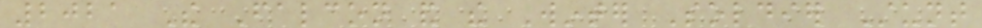2021 The Falcon and the Winter Soldier Stunt
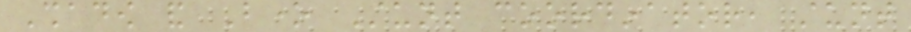Shadow and Bone Stunt coordinator, stunt
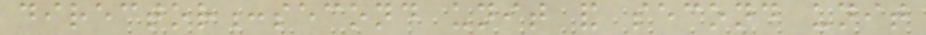director:second unit and second unit
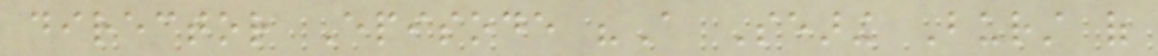director Episode "A Searing Burst of
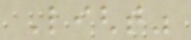Light"
